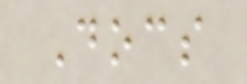Docs
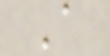A
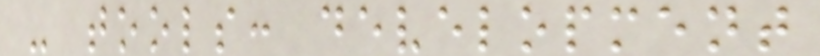- tools: development
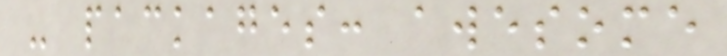- packages: awesome
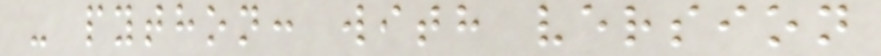- python: with version
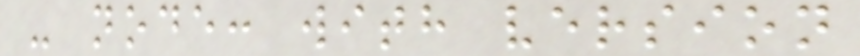- node: with version
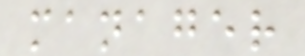manager
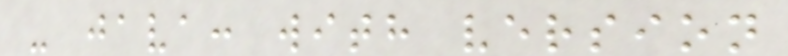- java: with version
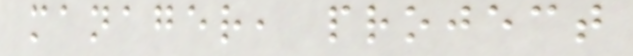manager, project
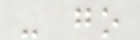- go
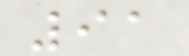91
